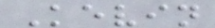Kevin
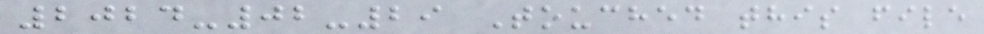2024-02-29 Touched this file
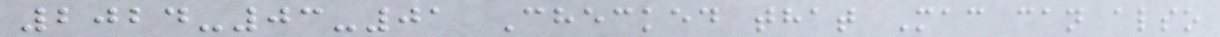2024-03-01 Checked that Mac can also
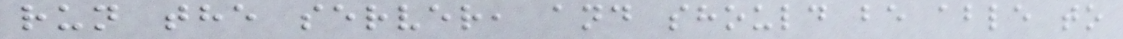run the server, and should be able to
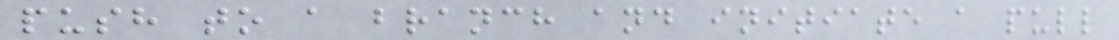push to a branch and initiate a pull
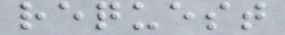request
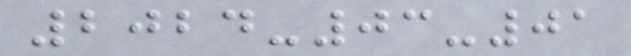2024-03-01
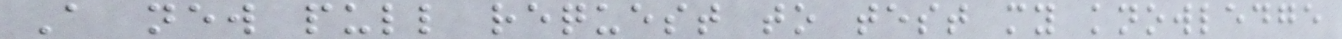A new pull request to test my knowledge
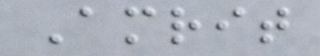Amrit
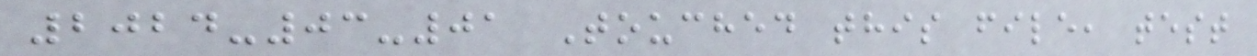2024-03-01 Touched this file, test
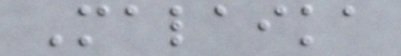Malaika
